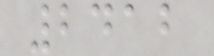2412
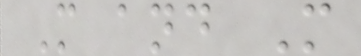M and M
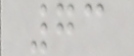73
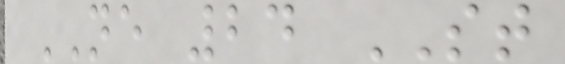NE 24 ST
